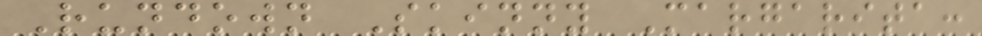Rundown Skinny Margarita:
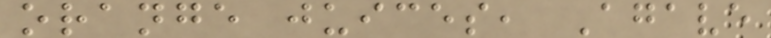orange juices, Agave
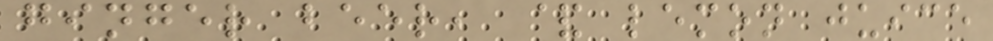ginger beer, & lemon juice
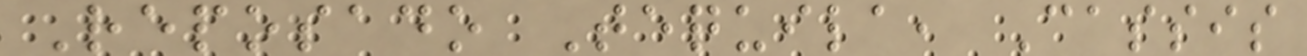Reposado Tequila, Cassis
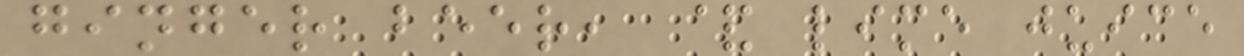ginger beer, & lime juice
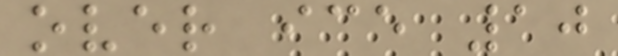over ice 10
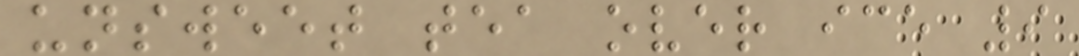unsweet tea over ice 9
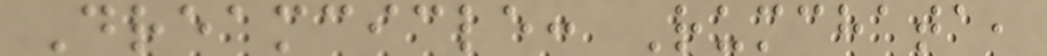Dreamcicle: Rumchata,
